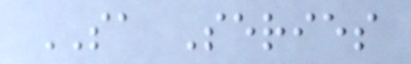SA Series
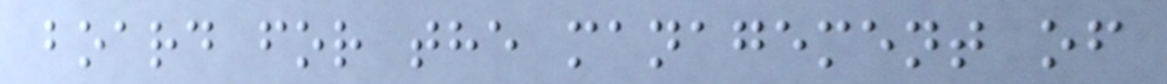board for the management of
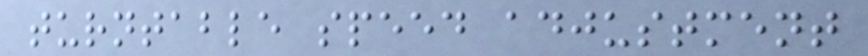turntable speed adjustment
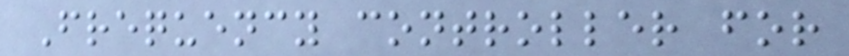Frequency controller for
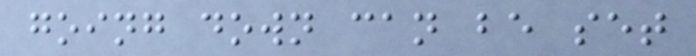going down can be set
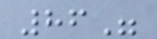86"
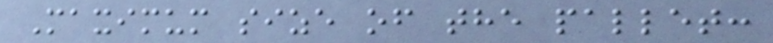Maximum size of the pallet:
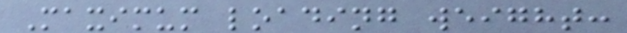Maximum loading weight:
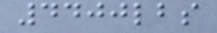4400lbs
